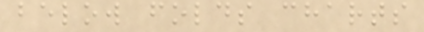below folds charts
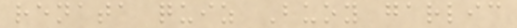renata quiz Buoy garlic
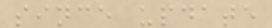since update
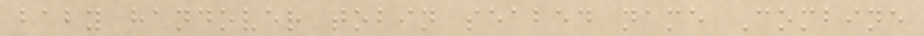baby handover tobin seabed name Combine
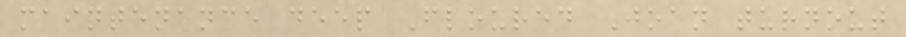maintenance deep Floured Joan turnout
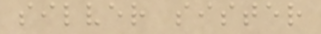silver sister
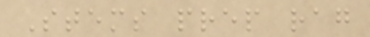Stems prep rag
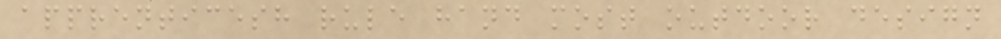apprenticesh rule hand most outdoor design
